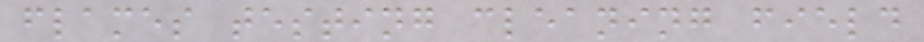flames testing cleaning field
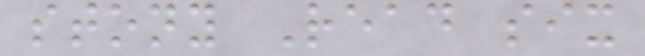stony Read six
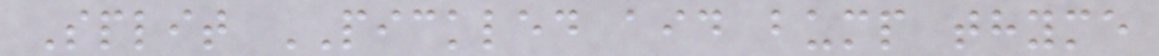Split PICKLED aid bump thyme
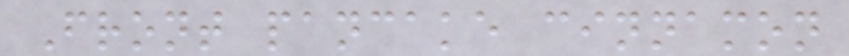Front pancake cinnamon
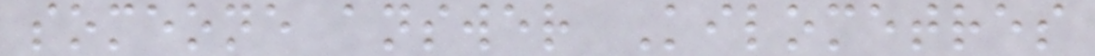someone answer Kilometres
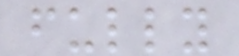fully
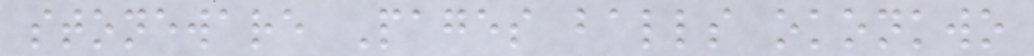stoneware Pages balls okonkwo
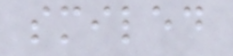smiled
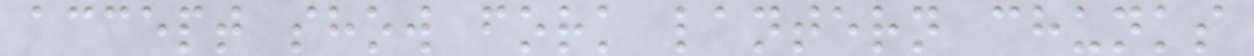accept show fork lantern chunks
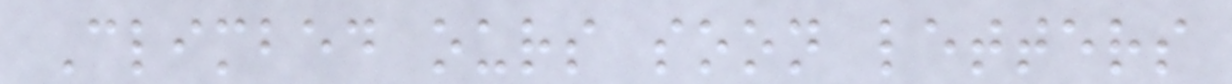Climbed ours soon letters
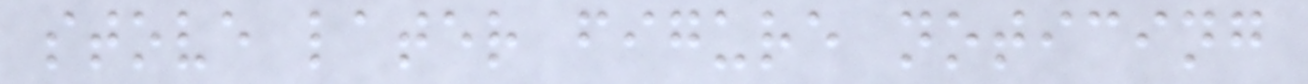stove later figure noticing
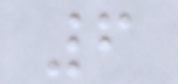6
